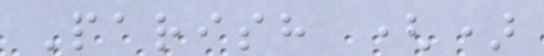Parish ()
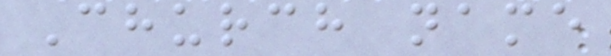Church name
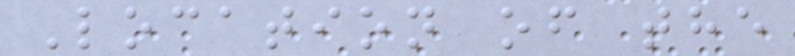Location of the
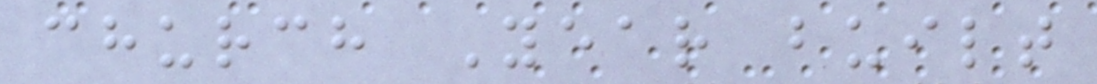church Year built
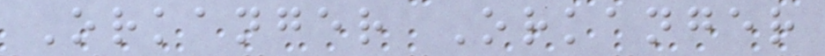Orkanger Orkanger
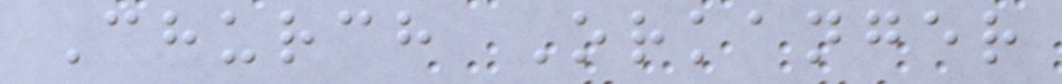Church Orkanger
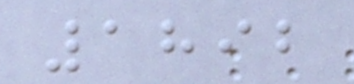1892
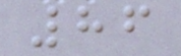86
